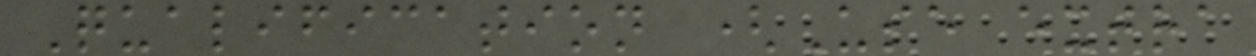Qualification (Use extra
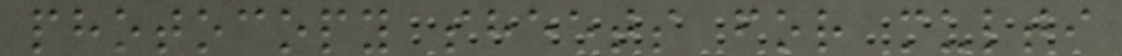photocopy sheets for multi
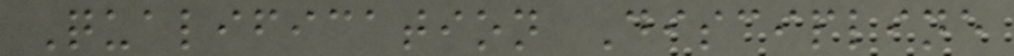Qualification Discipline
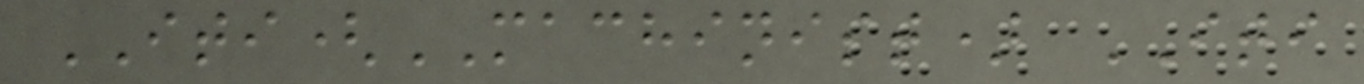ITI(MACHINIST) ITI
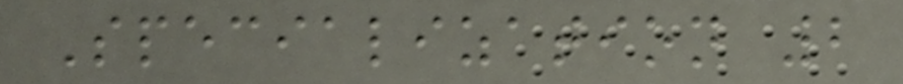Specialization 2
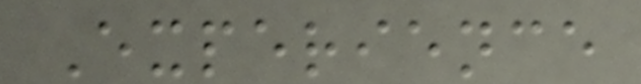Experience
